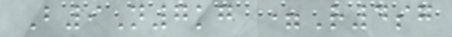B9N7kg =R4sg
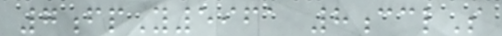7fpY5961 8cclS
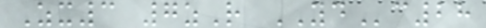Zx3 7zR YDc28
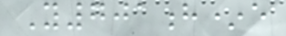Y701h*e
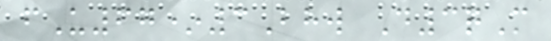fU67*3Bhw D3qM
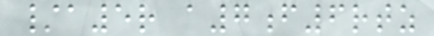/a5r a7f6rtz
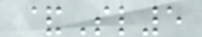&Sl5
